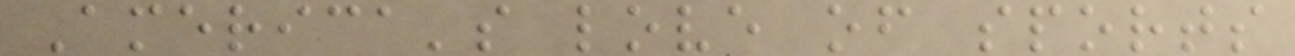America's love of sports
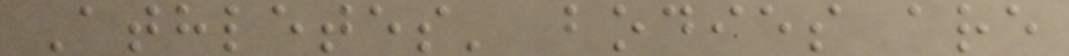Athletes' bodies are
